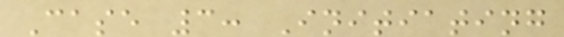Case 3: Initiating
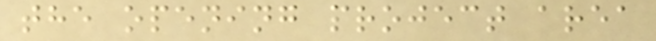the opening project area
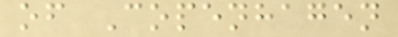of Copenhagen
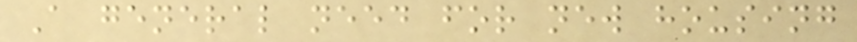A general need for new housing
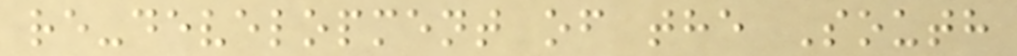re-development of the South
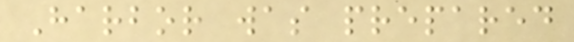Harbor was prepared
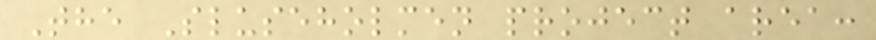The Sluseholmen project area:
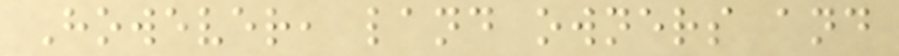However, land owners and
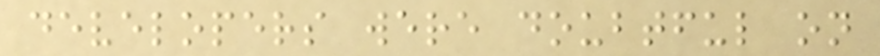developers were doubtful on
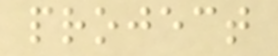project
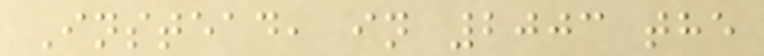Instead, in 2003 the
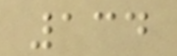134
